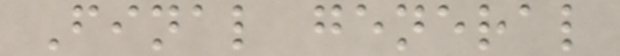Final general
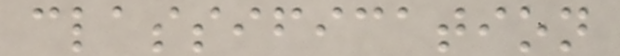classification
